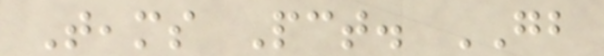Teams Pct. GB
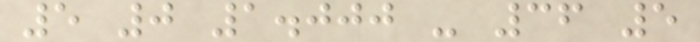5 0 1.000 - 36 5
